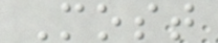Most
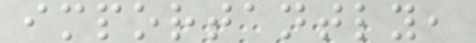importantly,
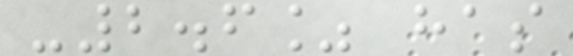-2.6% has
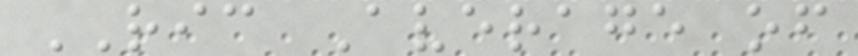RIC Average of
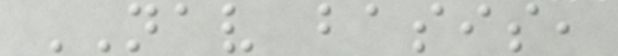NAV basis,
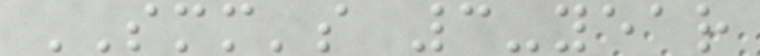SMM's 3-year
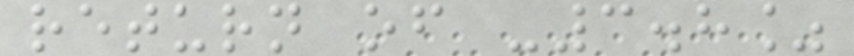return of -3.8%
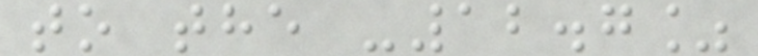to the -12.7%
